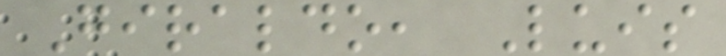Giraldo, Luis
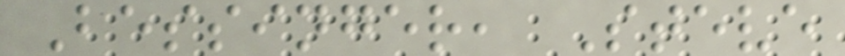Bessinger, Steve
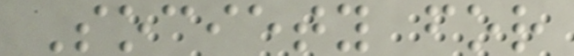Society for
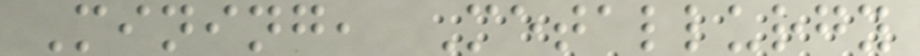Mining, Metallurgy
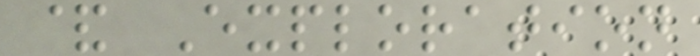& Exploration
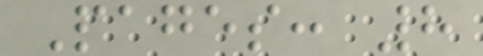Pages: 8
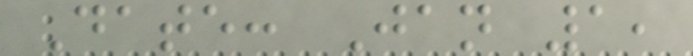Date: Jan 1,
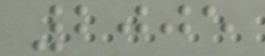2005
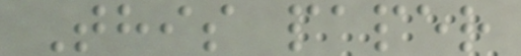This paper
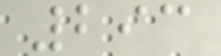293
